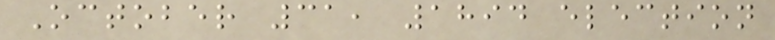October 31, 1894 election
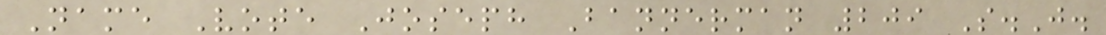Name Vote Joseph Bannerman 209 S.J.
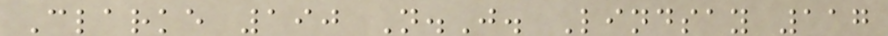Clarke 190 N.J. Lindsay 117
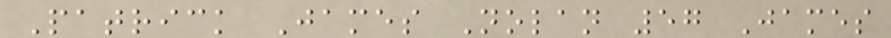Patrick James Nolan 57 James
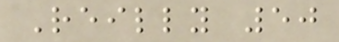Reilly 50
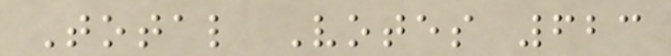Total Votes 623
